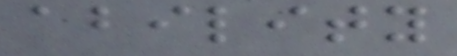ability
